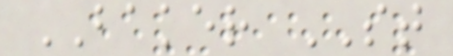BAKER ST
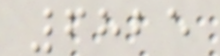6825
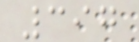397
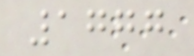1777
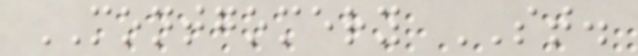MONTGOMERY ST.
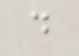d
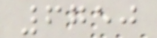6750
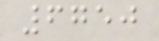6750
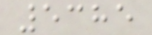5385
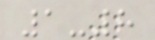1-8
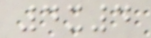4x4
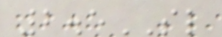2.5SL
